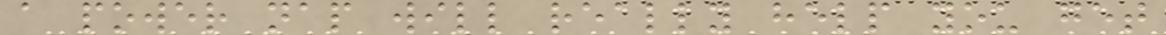a power nap will really help you get
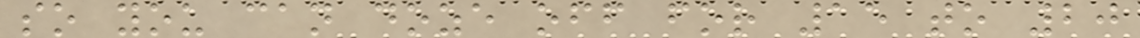so you can doze off for 15 to 20
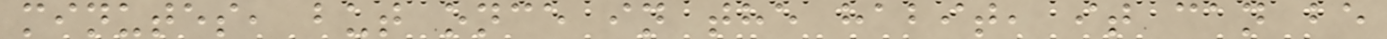minutes, but once in the habit, it can be
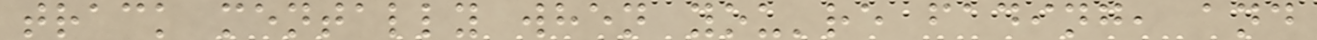track mentally when you're fading, and
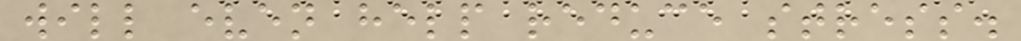will even help reduce stress.
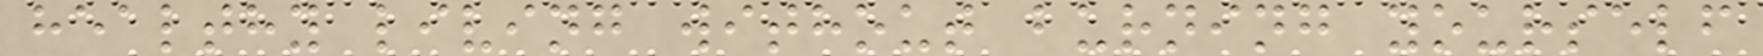healthy living without burning yourself
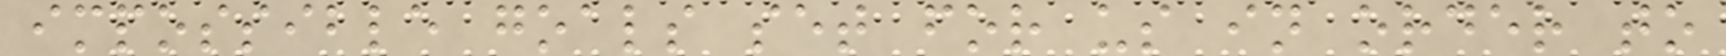impossible goals set for us in order to
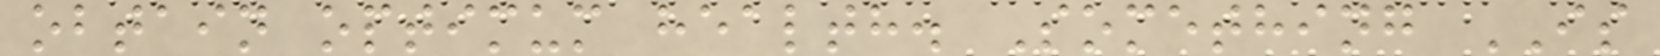obtain optimum health. Something IS
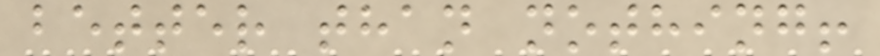better than nothing!
